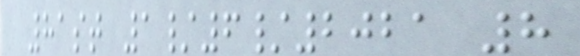81st 1/6/2021 8
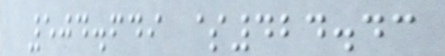504.649 $424.43
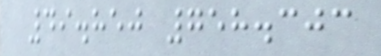49.850 758.303
